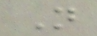N
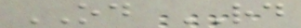OD RD
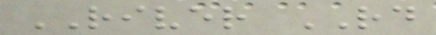RIVER RD
